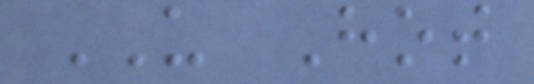US Hot
